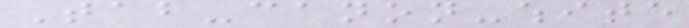Tab-canon-white
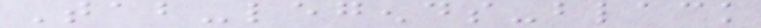Tab-legends-black
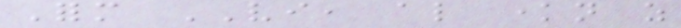Form VI, also known as
